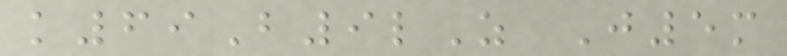k69B9lZ J5m
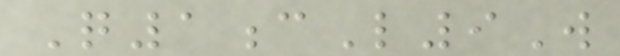Q1cL9W
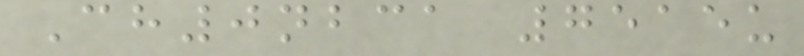Ch0nbca 7515u
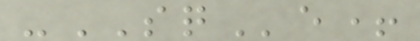-SQe+
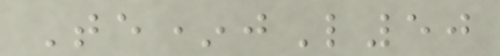Te*jL50
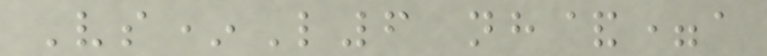Vs*L6 nh&=a
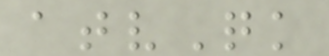atvQk
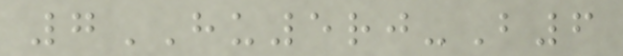7HU5rj-B6
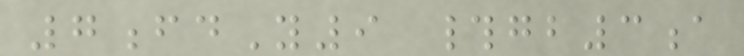7fdY9 #gb3a
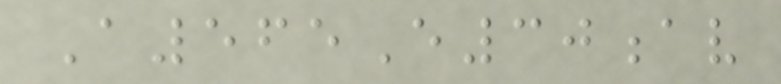A565E30av
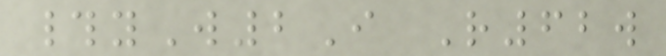#yW2I R62w
